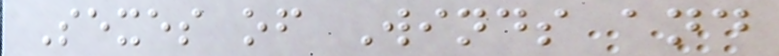Sexes of Winds and
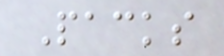Packs
